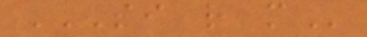SI R M
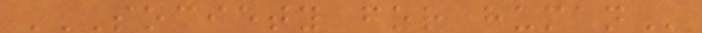SOCIETY FOR HUMAN
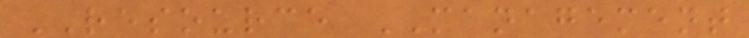RESOURCE MANAGEMENT
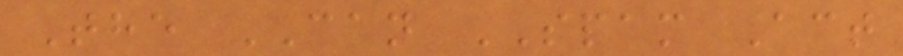The CAN SPAM Act
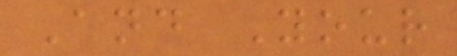And Your
